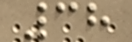38
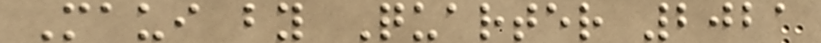Maui by Quarter 2021
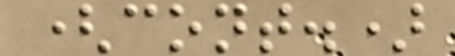(cont.)
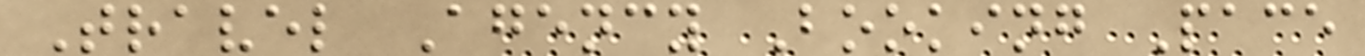Travel Agency Booking Pace
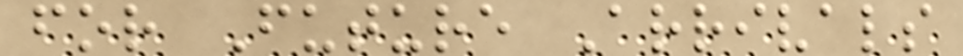for Future Arrivals
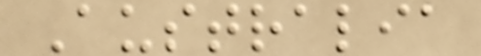Australia
